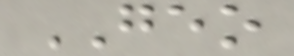GEO
